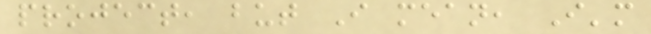project, but I mean, I'm
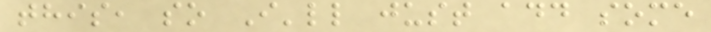this, so I'll just add some
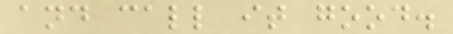and call it good.
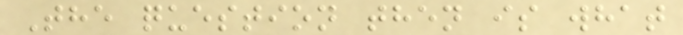The question then is what
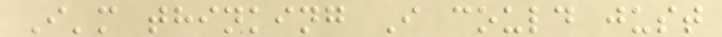I'm thinking I could just
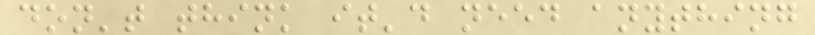don't think it'd need anything
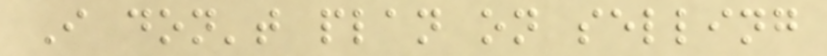I don't plan on selling
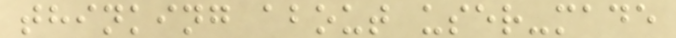thinking about user-made
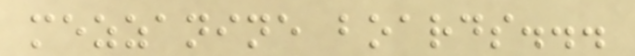mezzanine boards...
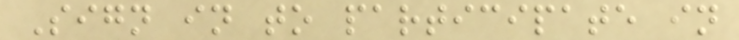Sign in to participate in
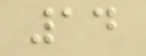14
